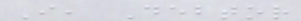I, Debtor
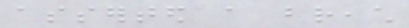asserted a breach
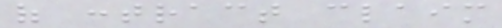of contract claim
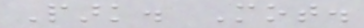Park. Mot.
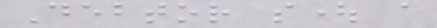Debtor sought a
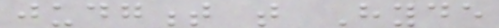judgment that Hyde
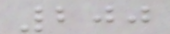200
